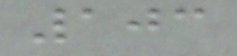103
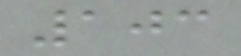103
